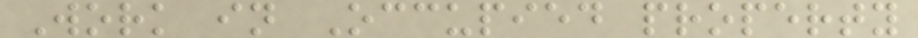Work in Occupied property
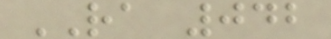RA 042
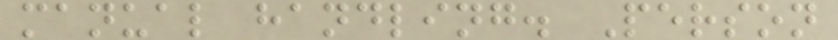manual handling. Person
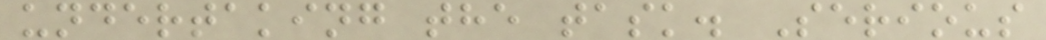undertaking the task. Serious
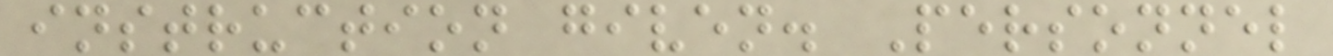instruction given. Personnel
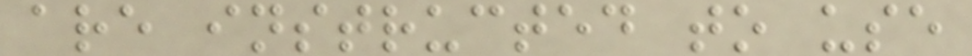are instructed to use
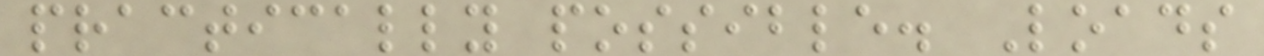practically possible. Loads
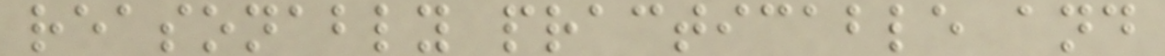reasonably practicable and
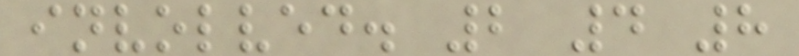involved. 2 4 8
